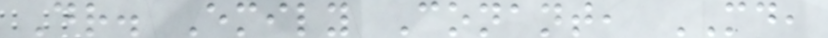Dr. Emily Conant, MD,
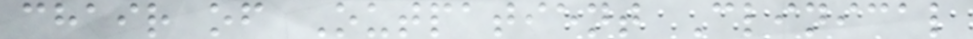chair of Outpatient Clinical
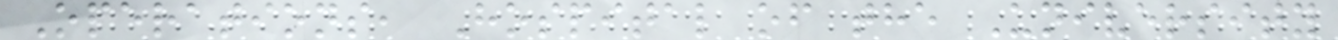Operations, Hospital of the University
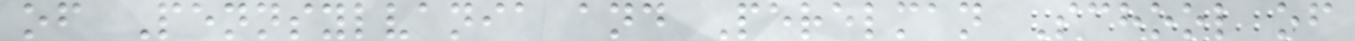of Pennsylvania and Perelman School of
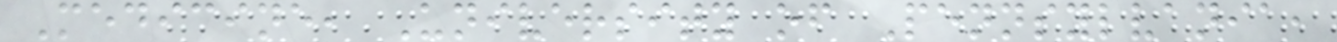Medicine, University of Pennsylvania,
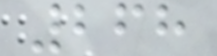268
